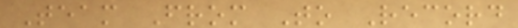Team From To Record
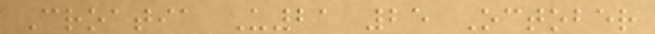Croatia U21 25 October
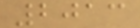2013
